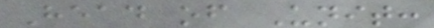Head of Unit:
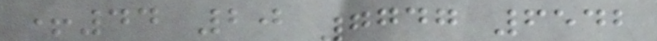+44 20 7747 6542
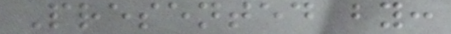Presented by:
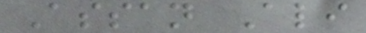Assan Ali
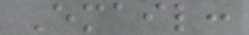Email:
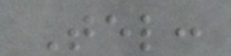Tel:
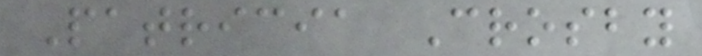Patricia Crosby
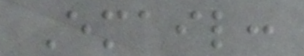Email:
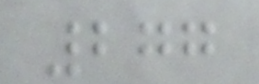277
